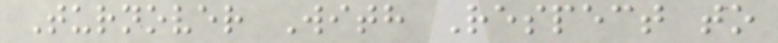Turnover With Respect to
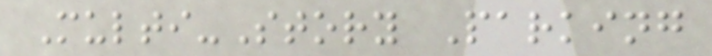Multi-Story Parking
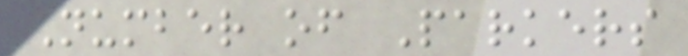Number of Parkers
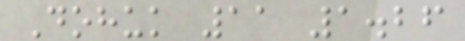Dohuk 11 1.26
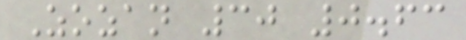Zozan 30 0.63
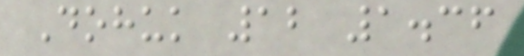Dohuk 12 1.36
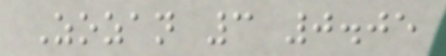Zozan 3 0.05
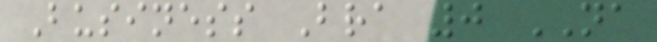Business Bra 0 NA
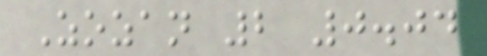Zozan 2 0.04
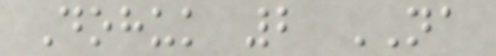Dohuk 2 NA
